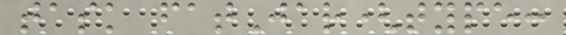task fatJar(type:
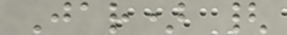Jar) {
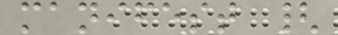manifest {
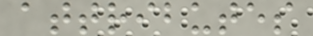attributes
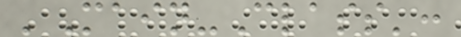'Main-Class':
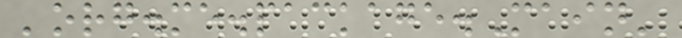'org.me.package.Main'
